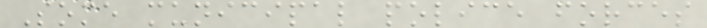Some municipal police forces
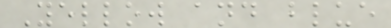Yellow and blue
